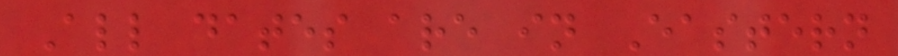All dates are in Eastern
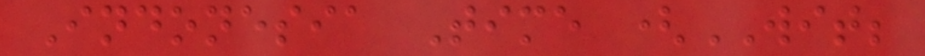Indonesia Time (WIT;
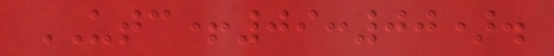UTC+09:00).
